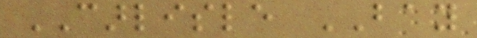CARLISLE BAY
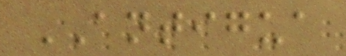ANTIGUA
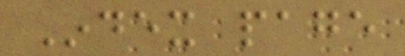Index page
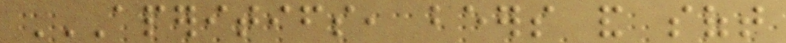APERITIFS, BEERS AND SOFT
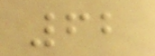62
